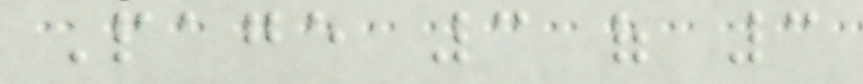Page 3 of 3
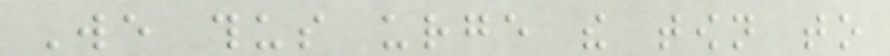We thus urge the town to
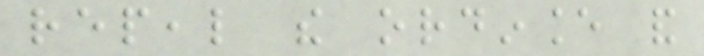repeal the ordinance and
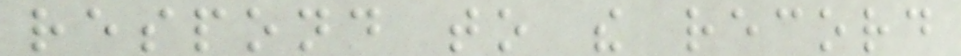respond to the record
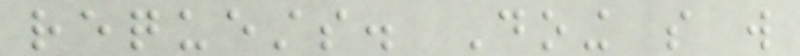requests. Doing so will
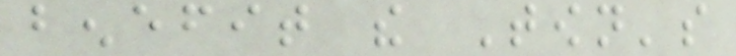benefit the Town's
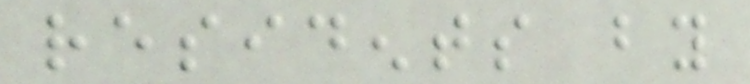residents by
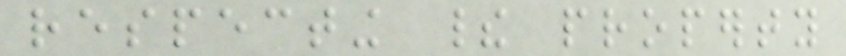respecting their property
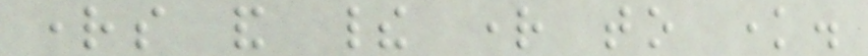rights and their right to know.
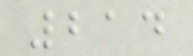214
